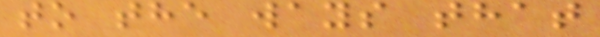to the ways that
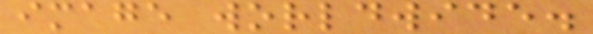image worldwide.
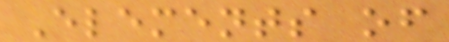Elements of
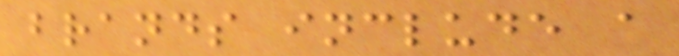brands include a
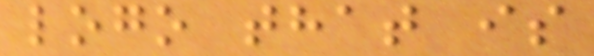logo that is
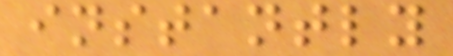instantly
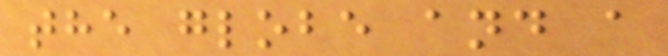the globe and a
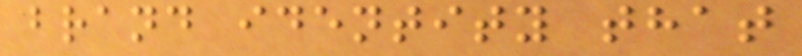brand identity that
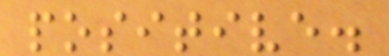positive.
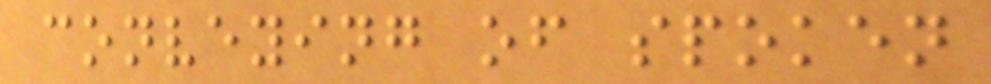conveying of spoken
